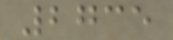2735
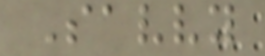Savvy
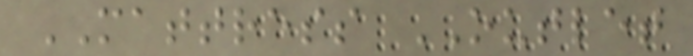MATTRESS OUTLET
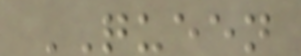QUEEN
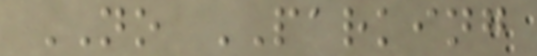NO PARKING
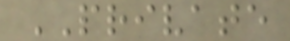PRIVATE
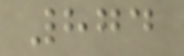874
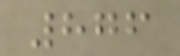876
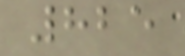825
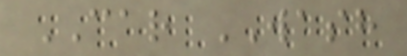CAR WASH
